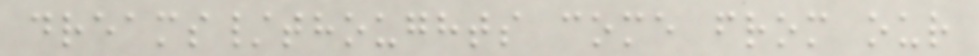dreams/thoughts come from our
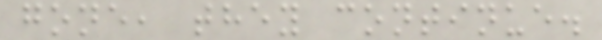gone, they continue.
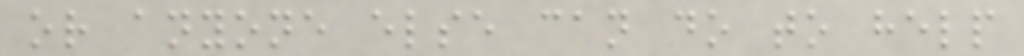or anyone else can do to help
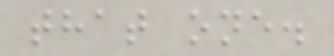that one.
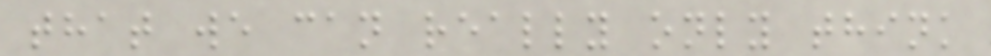that we can really only think
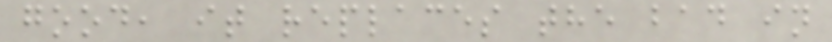good, it replaces the bad in
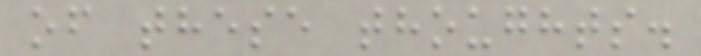of these thoughts.
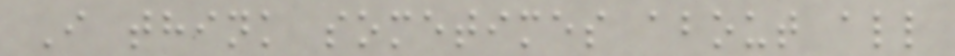I think sometimes about all
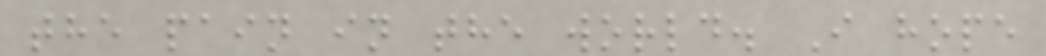the pain in the world. I hope
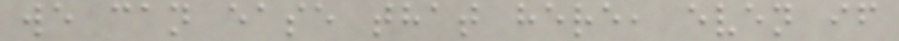we can ease that here, even if
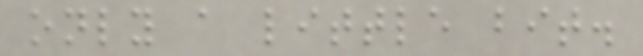only a little bit.
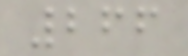266
